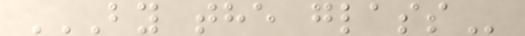BY THE GLASS
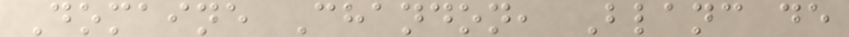Domaine Chandon, Blanc de
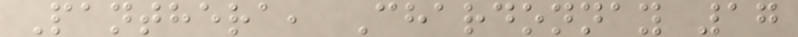Panthera, Chardonnay 17
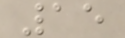15
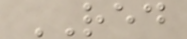RED
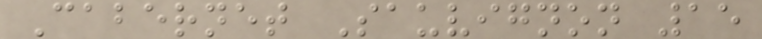Cabernet Sauvignon 15
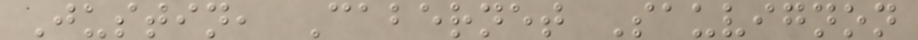Justin, Cabernet Sauvignon
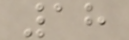18
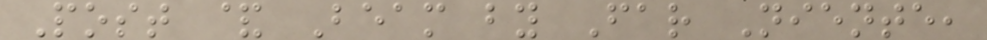Post & Beam by Far Niente,
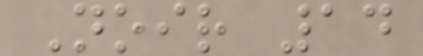Noir 14
